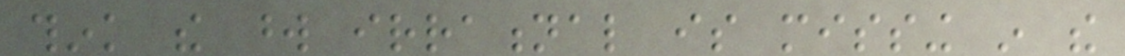think the word irrational is missing in the
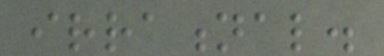irrational.
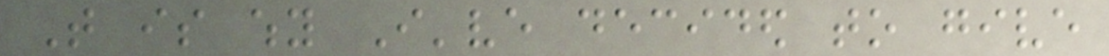That is why I've decided to give
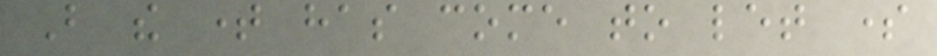But the time has come to let some
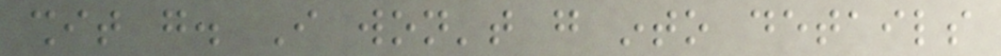shit go. I won't go into details
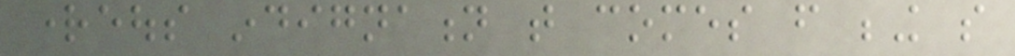righteous indignation that comes from being so
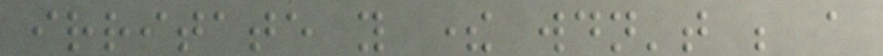irritate you there wouldn't be a
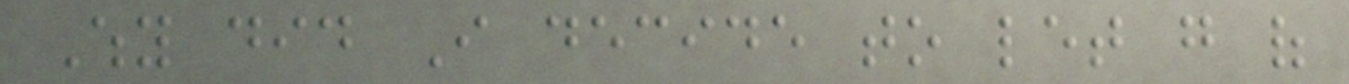Why did I decide to let go of
